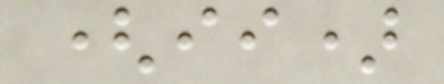(ii)
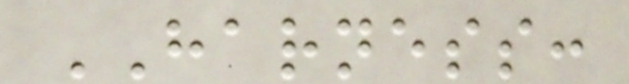HARNESS:
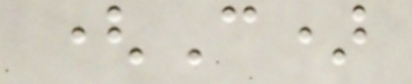(C)
